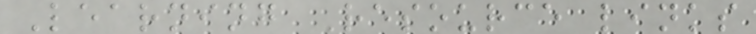Learning Resource links
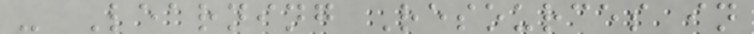- Learning Resources in
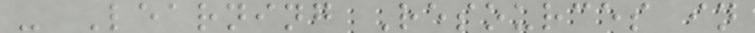- Learning Resources in
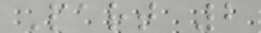Part 2
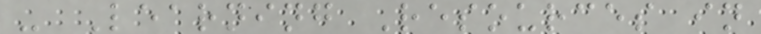- Learning Resources in
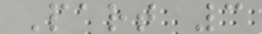Part 3
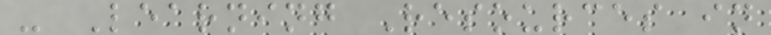- Learning Resources in
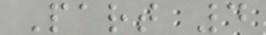Part 4
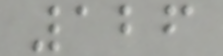126
